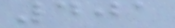401
